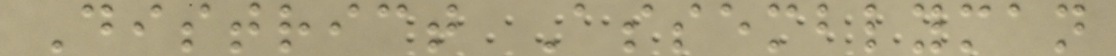District Assemblyman
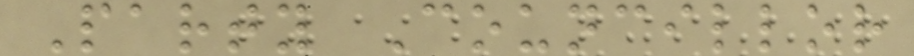Party Councillor
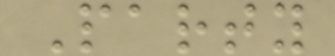Party
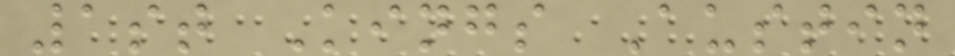1st Kings Austin
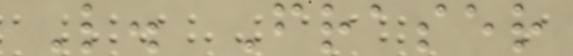L. Fraser
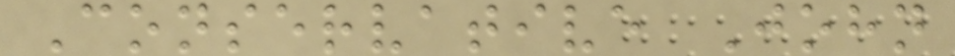Conservative John
